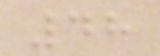48
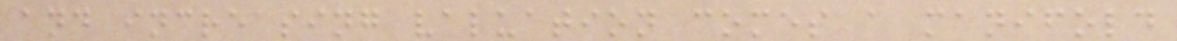and increasing valuation comes a manifold
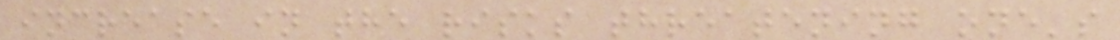increase in the risks threatening one's
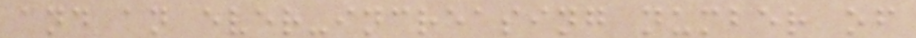and an ever-increasing number of
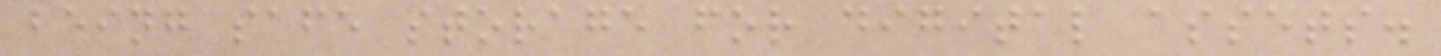being safe storage for digital assets.
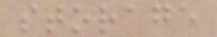storage
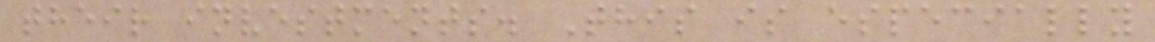their investments. This is especially
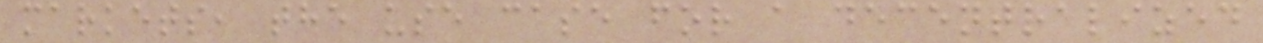markets, the use case for a decentralized
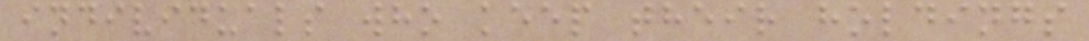individuals who keep their holdings
